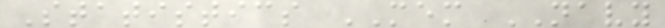Statistics MEM NAVY
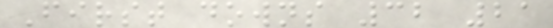First downs 32 21
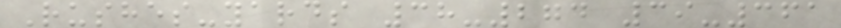Rushes-yards 38-274 39-361
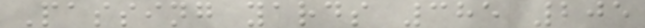Passing yards 385 205
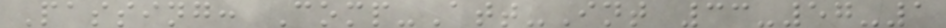Passing: Comp-Att-Int 33-57-1
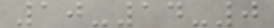10-14-0
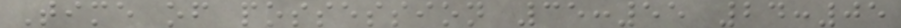Time of possession 35:55 24:05
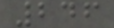246
